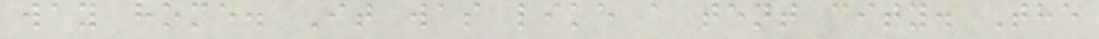way home. It was like a tent city. The
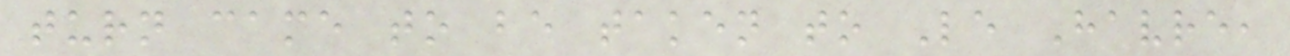turn came to be taken to Le Havre,
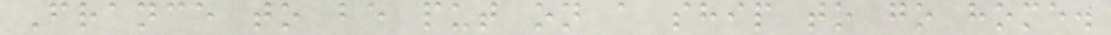France to be put on a ship to go home.
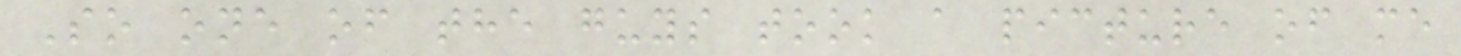So one of the guys took a picture of me
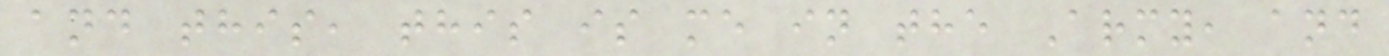and this, this is me in the Army, and
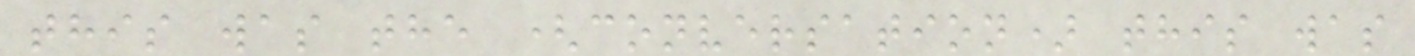this was the (conversation) this was
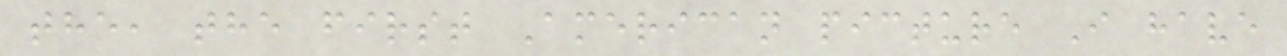the, the first American picture I have
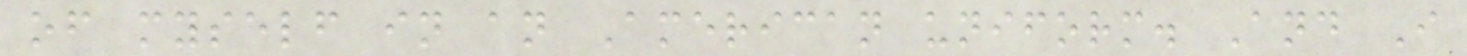of myself in an American uniform. And I
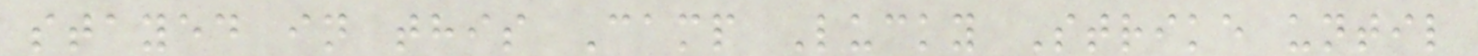stayed in this Camp Lucky Strike until
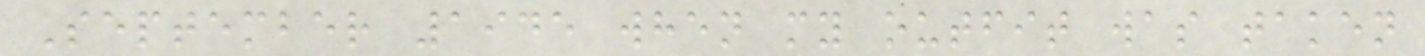September 1945 when my outfit was taken
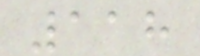118
